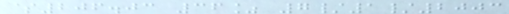$206.03 36% 7/1/2003
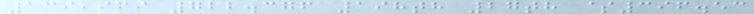139,969 722.376 198th 27th $396.53
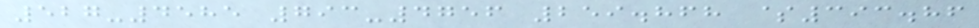527-4585 793-4756 259.868 $393.86
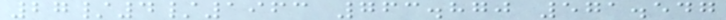27/4/1963 763.870 571.547
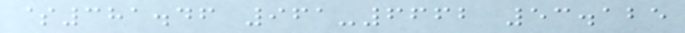$381.46 961-6662 53.125
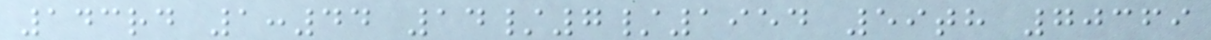143rd 1:44 14/7/1954 59th 70369
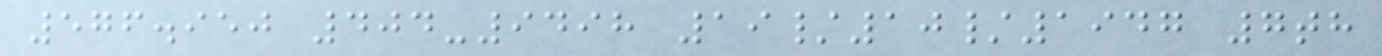576.950 404-9498 19/10/1947 7th
